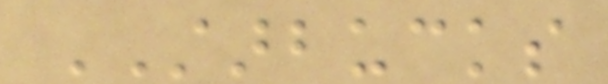STARBUCKS
